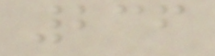236
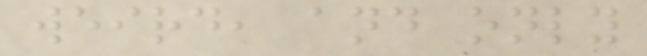weird, and only
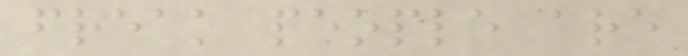freak people are
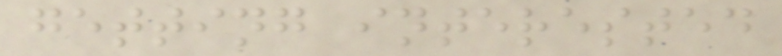getting interested
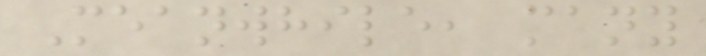Meanwhile, many
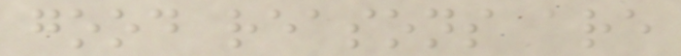good reasons are
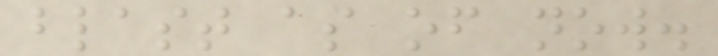blast as of now.
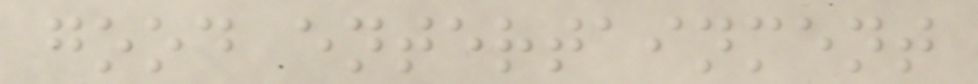good entertainment
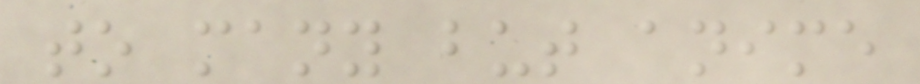to many but anime
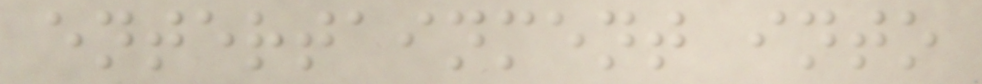entertainment into
